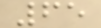65
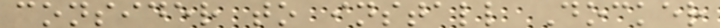consider to install Docker
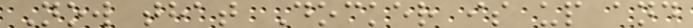Now that Docker is up and
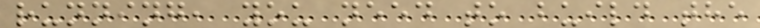running, you need to build the
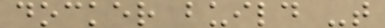docker build -t
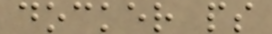docker ps
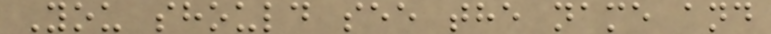You should see the name and
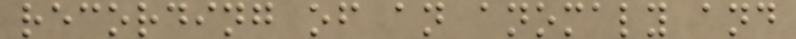recording of an anomaly and
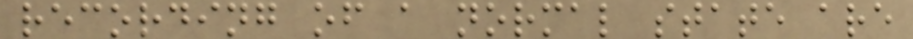recording of a normal state are
